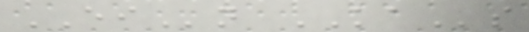EIn KAs
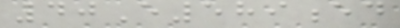40E589ed
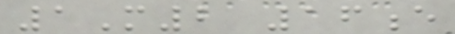1M2 16e
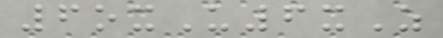6oxU6xZ
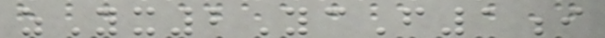zYx2YcF1i
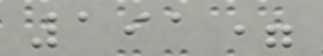191=
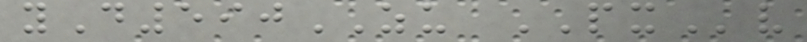yD590ZU PXv
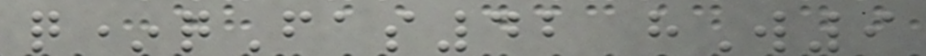q*qFas42 hW9
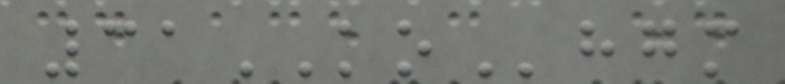31KOhgm
